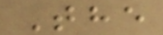The
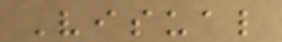Visual
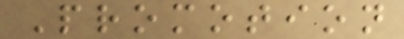Promotion
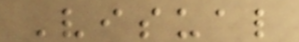Visual
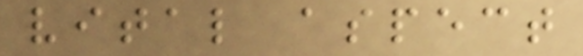vital aspect
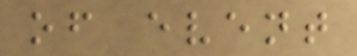of event
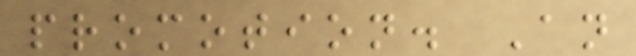promotion. An
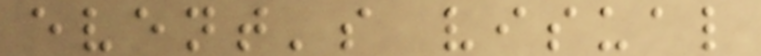event's visual
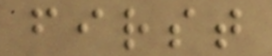first
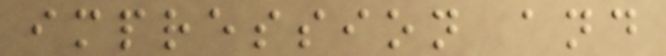impression and
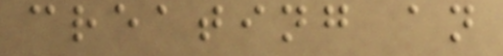creating an
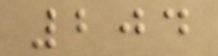204
